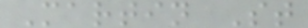Martin St
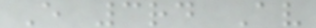E 3rd Av
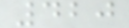420
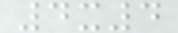4x4
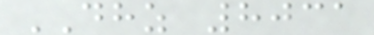DHZ 8031
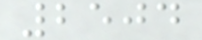2504
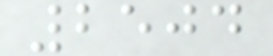2504
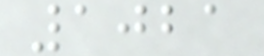1021
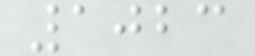1023
